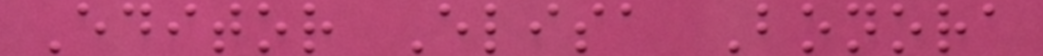Editor Elisa Bonora
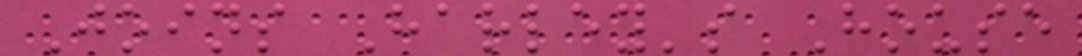Joins Harley's House
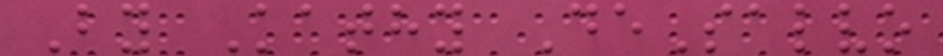By Kathy DeSalvo
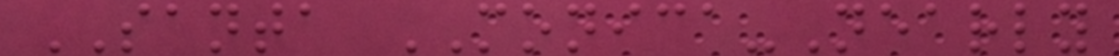SANTA MONICA-Nearly
